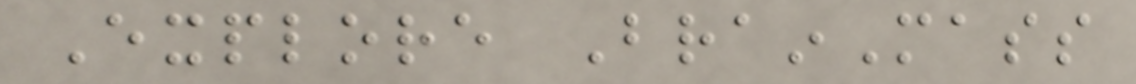Explore BrainMass
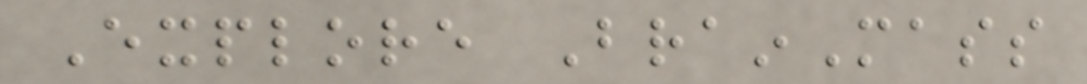Explore BrainMass
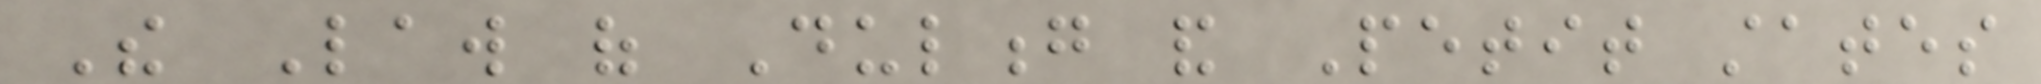The Law of Dulong and Petit states
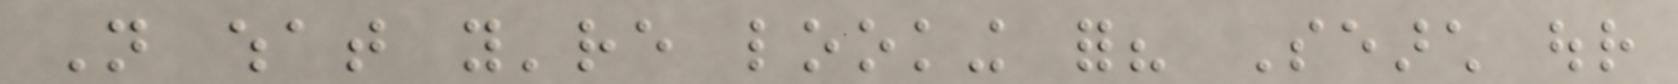Not what you're looking for? Search our
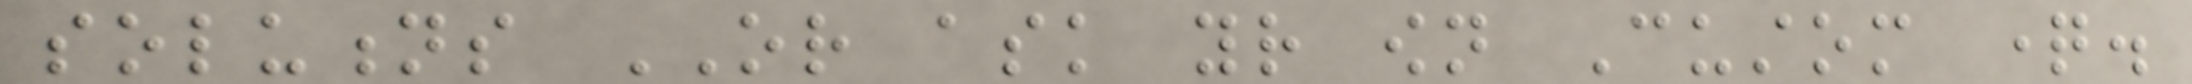solutions OR ask your own Custom question.
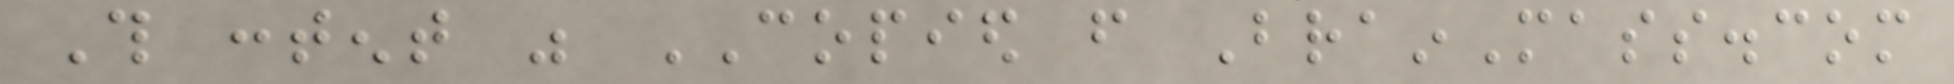This content was COPIED from BrainMass.com
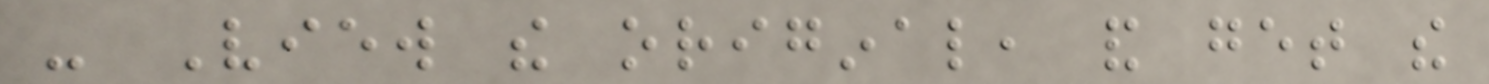- View the original, and get the
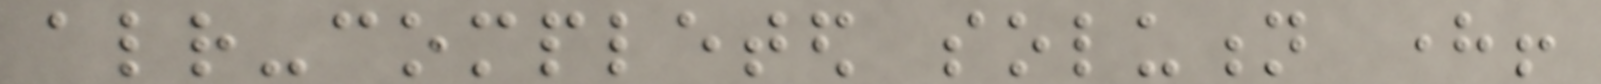already-completed solution here!
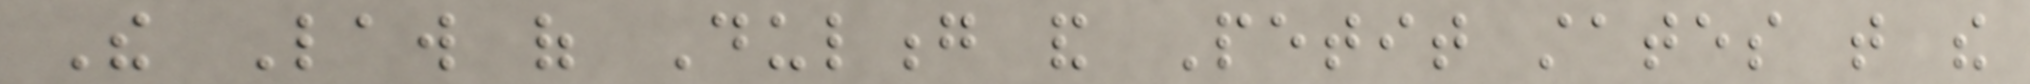The Law of Dulong and Petit states that the
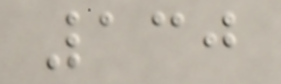130
